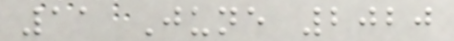11 June 2020
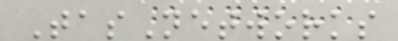TasNetworks
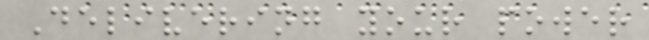Delivering your power
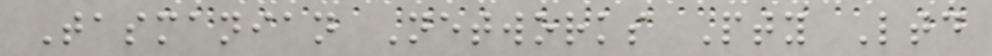Tasmanian Networks Pty Ltd
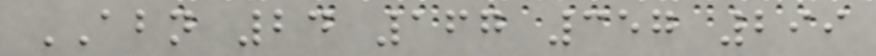ABN 24 167 357 299
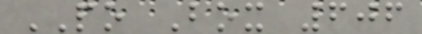PO Box 606
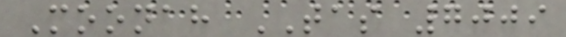Moonah TAS 7009
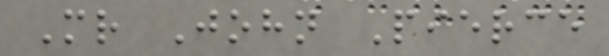Mr John Pierce
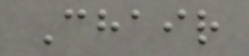Chair
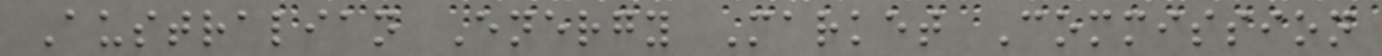Australian Energy Market Commission
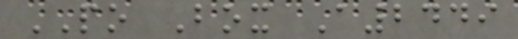PO Box A2449
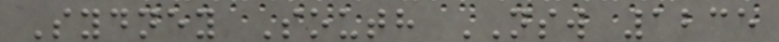Sydney South NSW 1235
